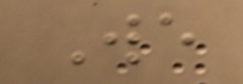We
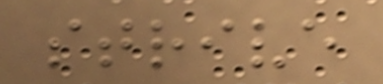strive
